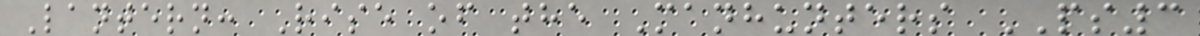Lantern: Rise of the Manhunters PS3
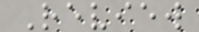Review
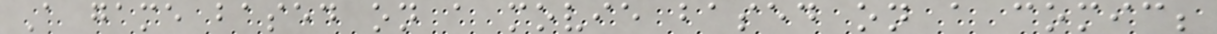A game based on a movie based on a comic;
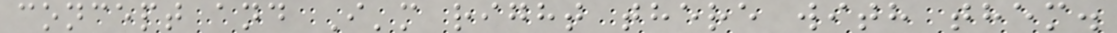concept and I'm right there with them.
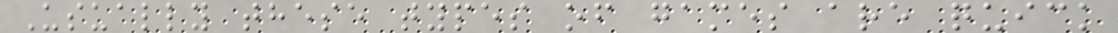Usually these types of games are quick
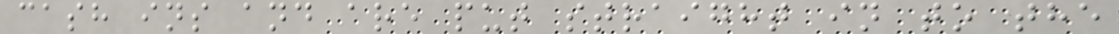cash ins and are put straight in to the
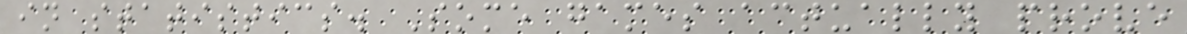in statistics. Some games actually prove
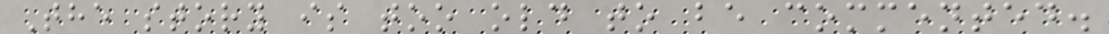The story is too old to be commented.
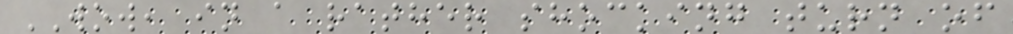WOW, in a rather shocking turn of
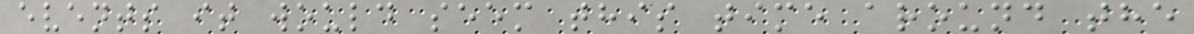events it would seem this time around the
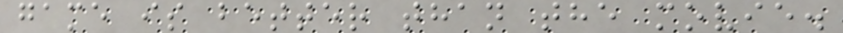game is better than the movie.
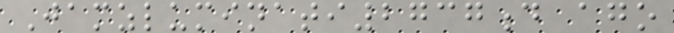Jamzluminati2737d ago
